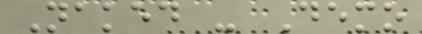Naked - Demo
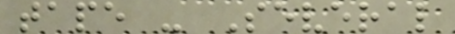tape - Several
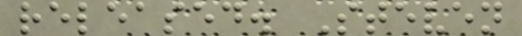released. Steven
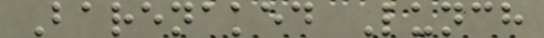Barenaked Lunch
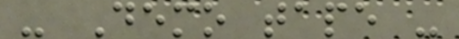- Demo tape -
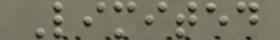Limited
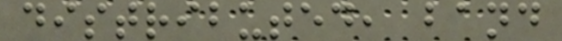distributed, band
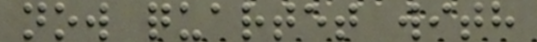now quartet with
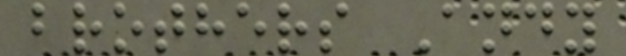brothers Andy
